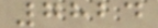7824
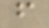f
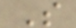S
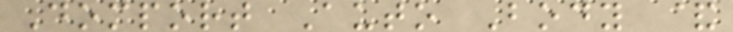Domport Auto Body &
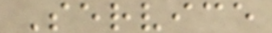Service
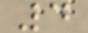4
